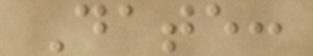Date:
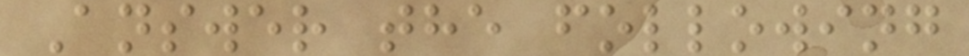Answer the following
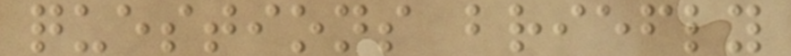questions briefly
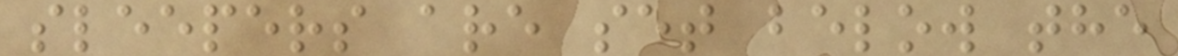sleepers are set below the
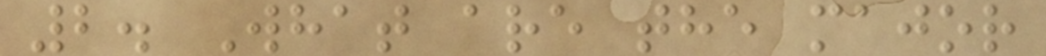2. What are the major
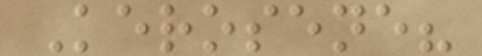Kerosene?
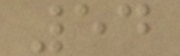54
